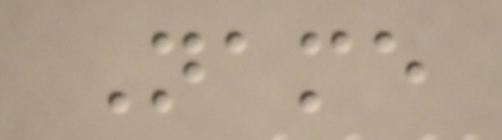Name
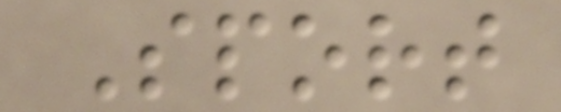Sport
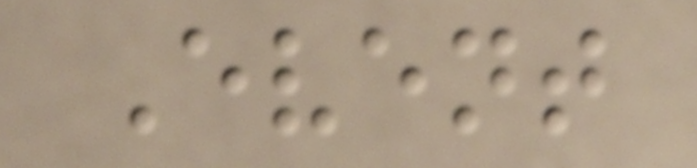Event
